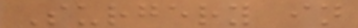Surgery in
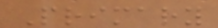Primary
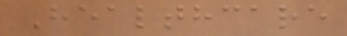Healthcare
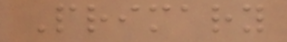Primary
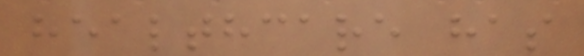healthcare has
